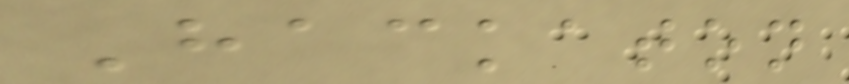Hackaton
